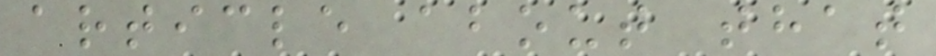article about that
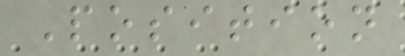Position
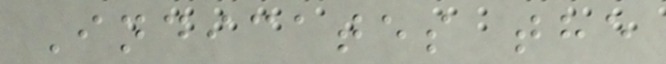Indicates the
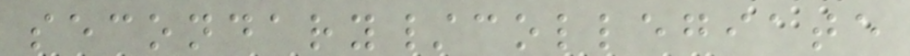secondary/collegiate
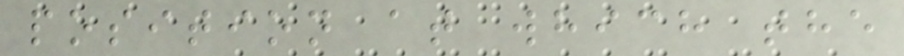position at which the
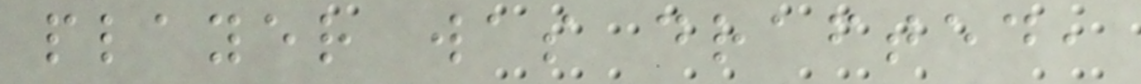player was drafted,
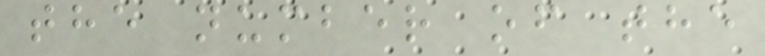the number of the
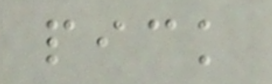pick
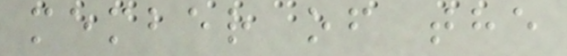member of the
